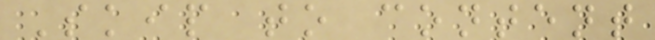Skip to content
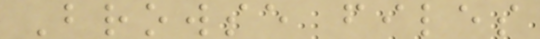Browse files
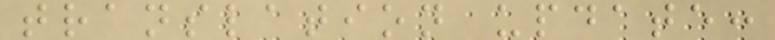translation update:
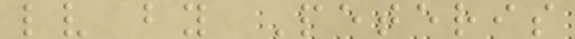lv by Peteris
